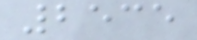2535
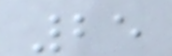25
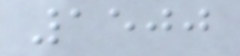1500
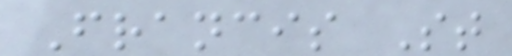Francis St
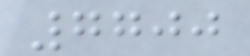7700
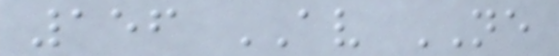156 AV NE
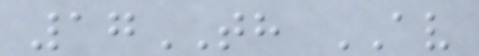17TH AV
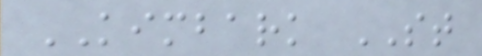KIMBARK ST
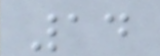14
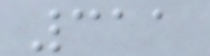311
